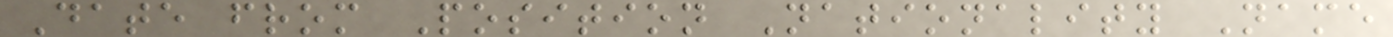Date from Position Nationality Name
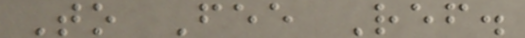To Fee Ref.
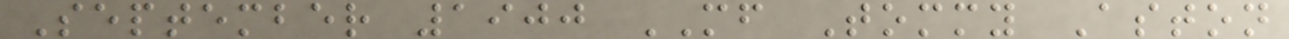September 1900 MF Tommy Aston
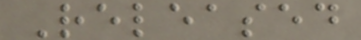Released
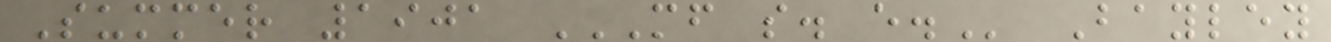Summer 1901 MF S. E. Bayley
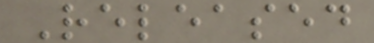Released
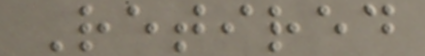Retired
